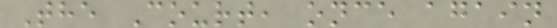The Court, once again
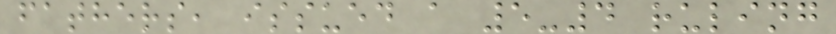fathers, issued a 5-4 ruling
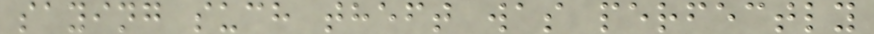saying such theft was perfectly
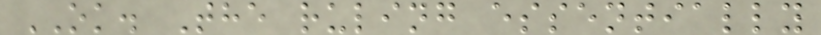OK. The ruling essentially
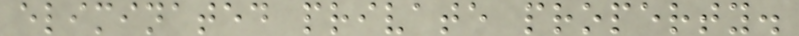eliminated private property.
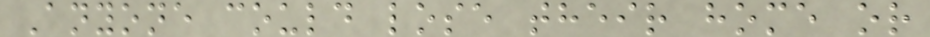Anyone could lose their home or
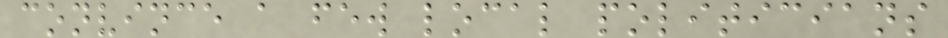convince a few local politicians
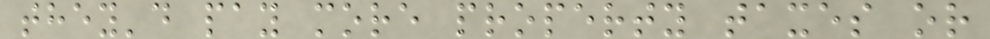they'd pay more property taxes or
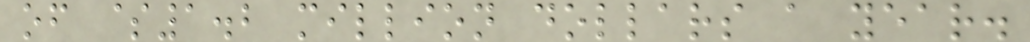of $1.2 million dollars a year.
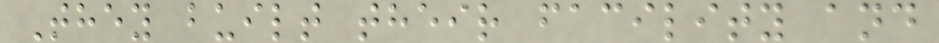They built their facility and
